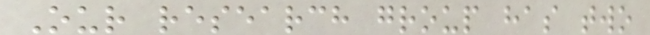Our research group has two
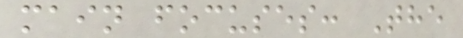main focuses: The
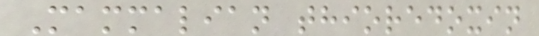Mammalian thioredoxin
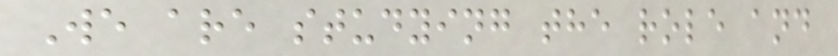We are studying the role and
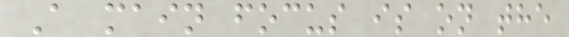A main focus is on the
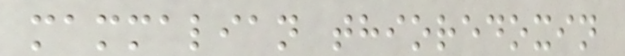mammalian thioredoxin
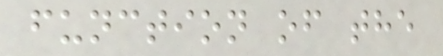function of the
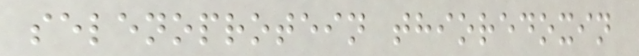selenoprotein thioredoxin
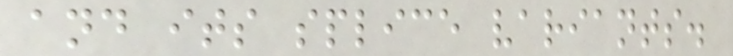and its splice variants.
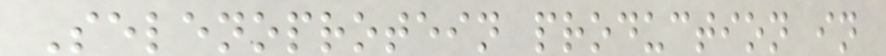Selenoprotein production in
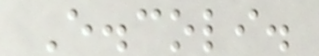E.coli.
